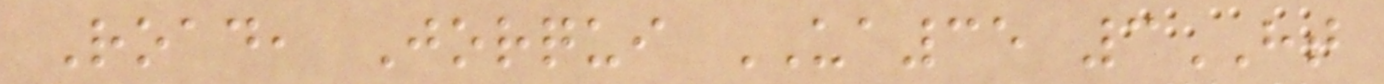Road, Jorqui UA35 3HT
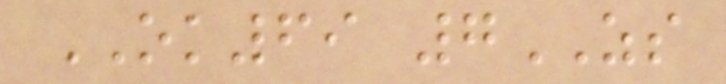OK69 7ZS
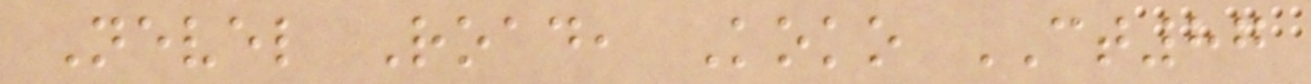Nevel Road, Koko CT87
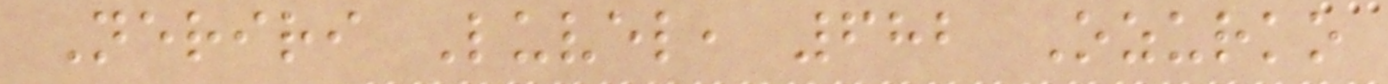Neriri Luvel, 682 Ozurko
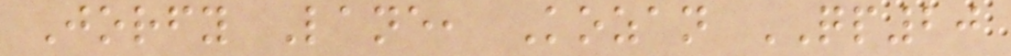Jorfy Lane, Kozan QP20
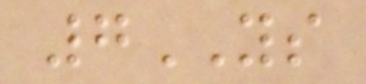7YS
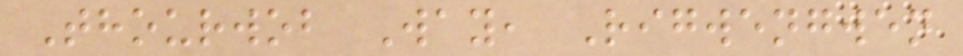Thourwob Way, Rigwengwen
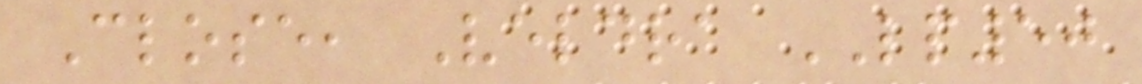Close, Veldra LP50
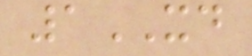1XD
